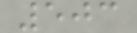503
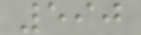590
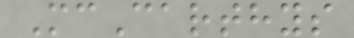McCarthys
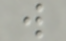w
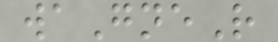waGneR
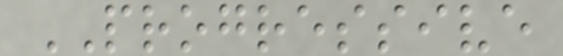PROGRESSIVE
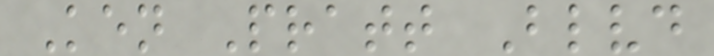Ken Pratt Blvd
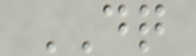DQ
